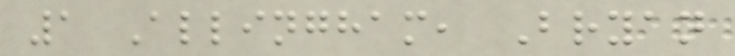1 Allingham, Bryan
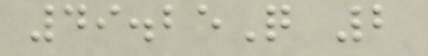49.25Q 2
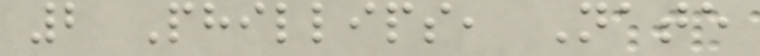2 Phillips, Nate
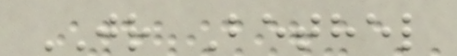JR Bethel
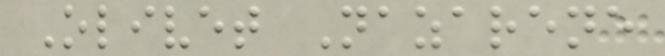Olivet Nazarene
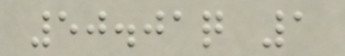50.01q 1
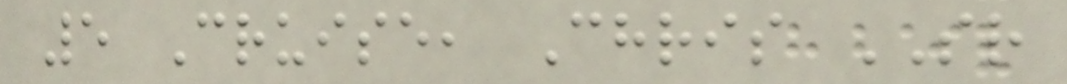5 Cruise, Chris SR
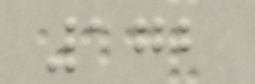172
